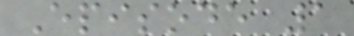Episode 1
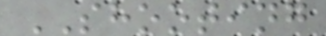SHOOTING
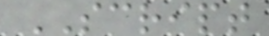SCRIPT
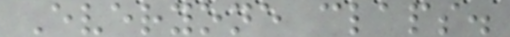Everyone claps.
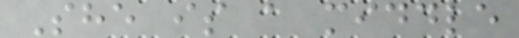She is a middle
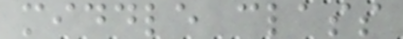middle class
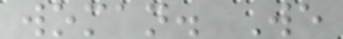woman. We
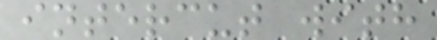intercut with
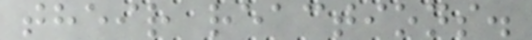their reactions.
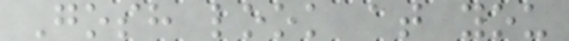Gosh look at you
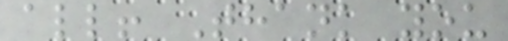all! Thank you
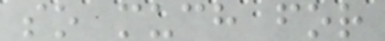so much for
